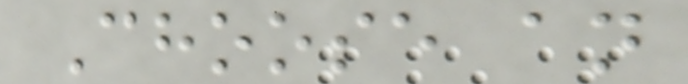Choose an
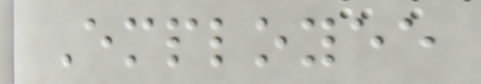Employee
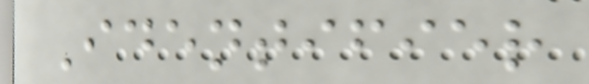Identifier
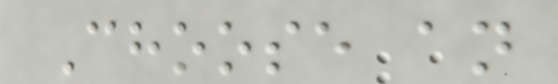Choose an
